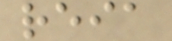reia
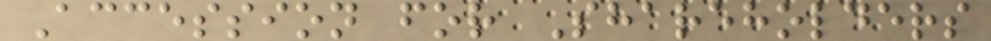Accession for Shareholders
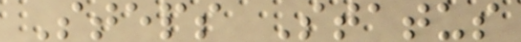Steps Status
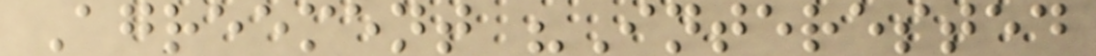Agreement "Interested
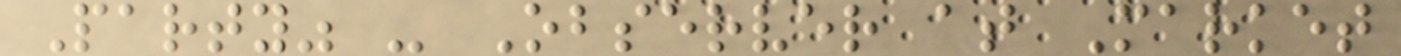Party" - Observer at Market
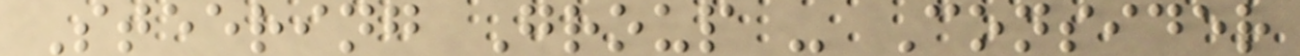Steering Group - Consider
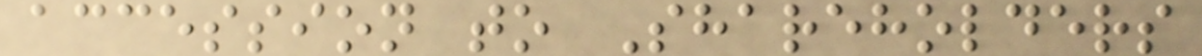accession to Shareholders
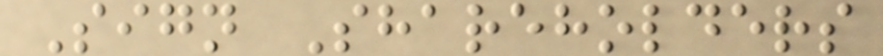Sign Shareholders
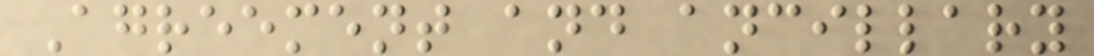Agreement and ancillary
